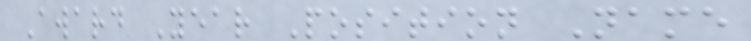Award Year Position Name
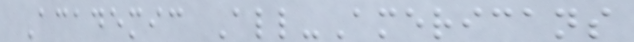Academic All-Americans
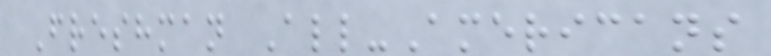Freshman All-Americans
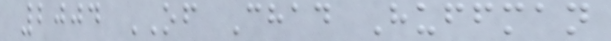2004 OF Chad Huffman
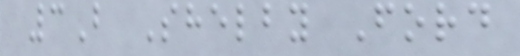3B Shelby Ford
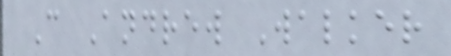C Andrew Walker
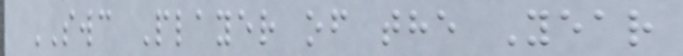SWC Player of the Year
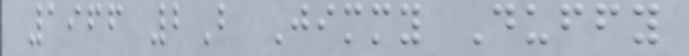1966 2B Jimmy Duffy
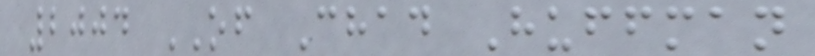2004 OF Chad Huffman
